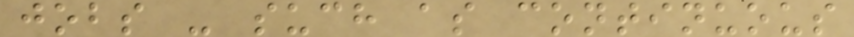jobs - such as continuous
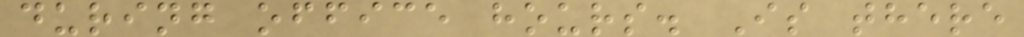during office hours. Is there
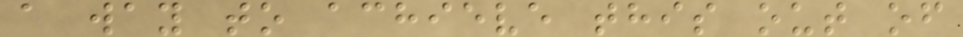a way to achieve this out of
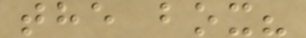the box?
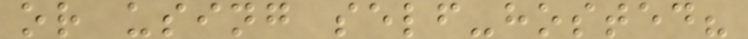or using self-hosted?
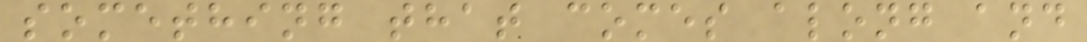something that comes along and
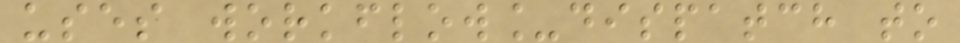uses workflow_dispatch to
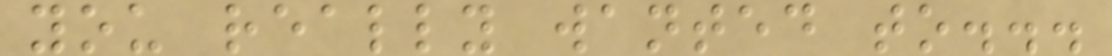you really wanted to...
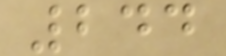244
